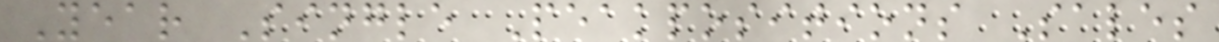Year Single Peakpositions Sales
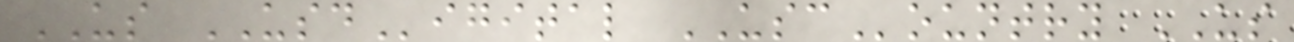US USDigital USCountry US
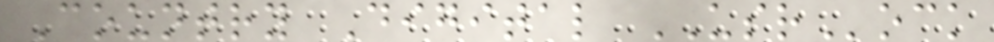Country Digital USRock
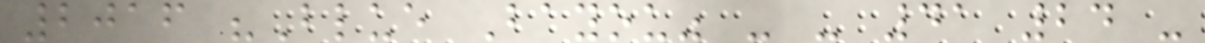2016 "Blue Bayou" - - 41 24 -
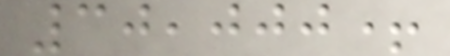30,000+
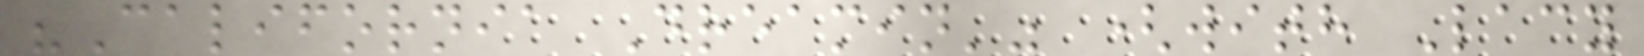"California Dreamin'" (with Lacy
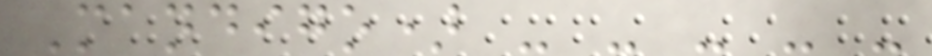Mandigo) - - - - -
